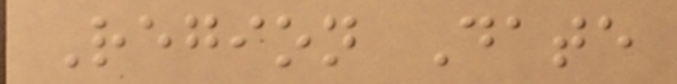Region Date
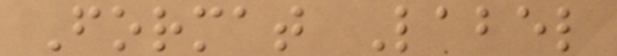Format Label
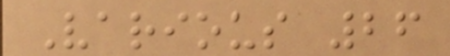Various 26
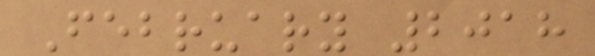February 2018
